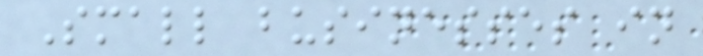Small businesses in
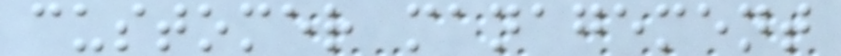customer management
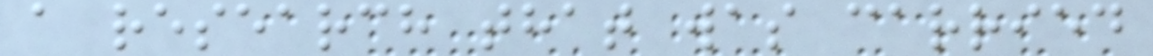a research that was carried
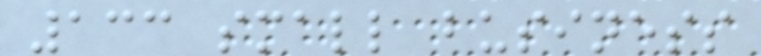133 small business
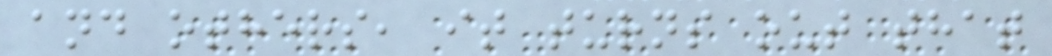and others, it turns out that
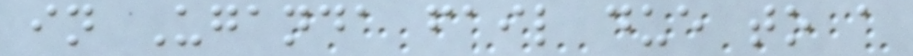in Uganda fail due to a
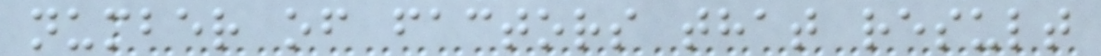number of factors that result
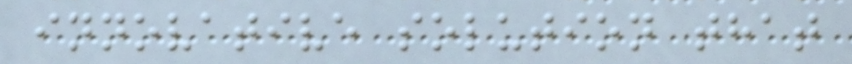innovative solution that
